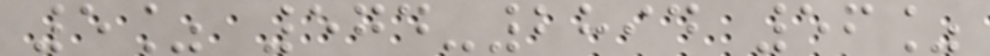5% 574-2894 56%
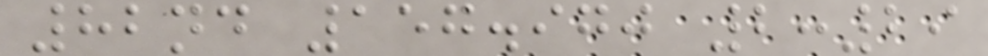82nd 157.970 2:29
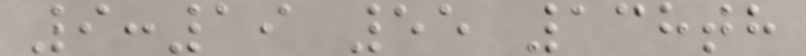9:19 55 138th
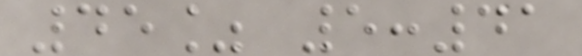45% 5:41
